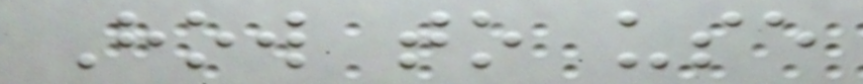How to use
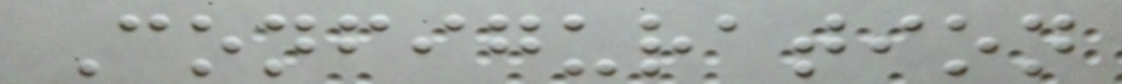Configuration
